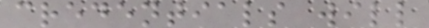credentials will
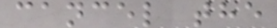cancel the
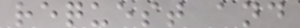request and
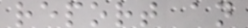report an
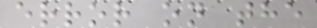error on the
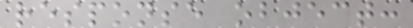response object:
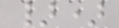})
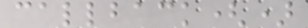callback()
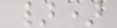})
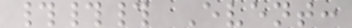### Event:
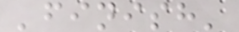'finish'
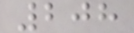208
